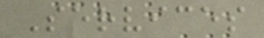Services
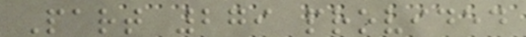Part 279 provided
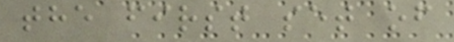the first set of
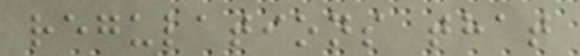regulations that
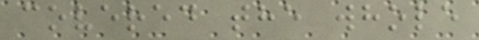covered the whole
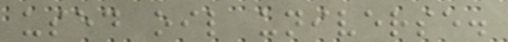used oil universe.
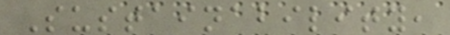Sustainability,
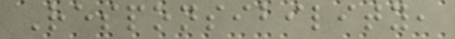Responsibility,
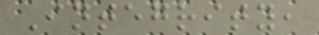Integrity,
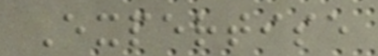Expertise
